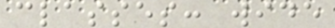classes: wide
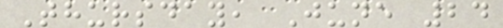Thursday, June 24
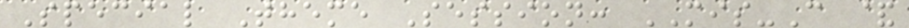Special Theme Session: MIS-C &
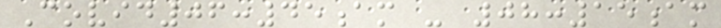Covid06:45am - 08:15am
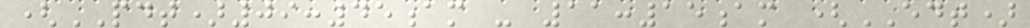(PDT)09:45am - 11:15am (EDT)
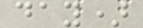day)
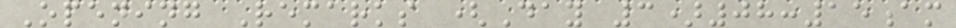Opening Remarks (Day 3)08:15am
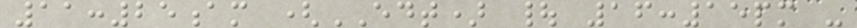11:25am (EDT) | 16:15pm -
